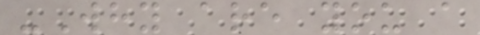-Why are you a
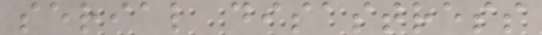serial disastress
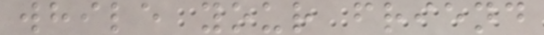while your friend
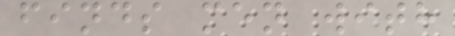finds men with
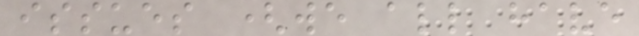issues (we all have
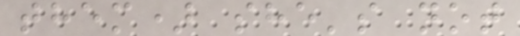them) she's not
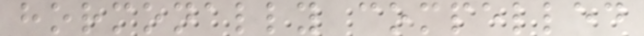hormonally compelled
